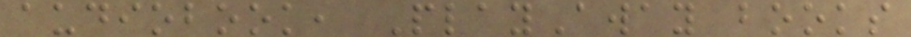audiobook, PlayAway books
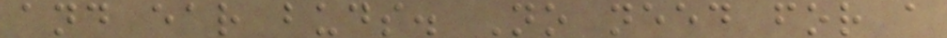and ear buds. No need for a
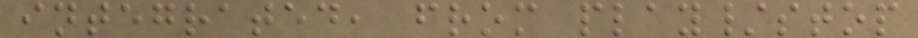integrated, from play/stop
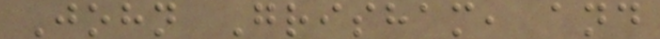John Grisham, and
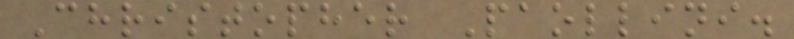Christopher Paollini.
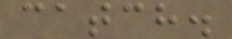catch.
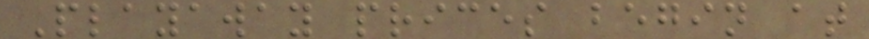Playaway prices begin at
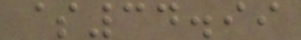$34.99
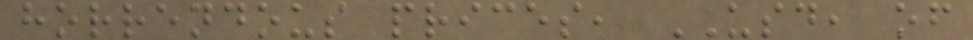horrendous prices, USD, of
